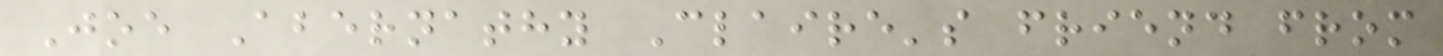Joe Abernathy Claire's friend from
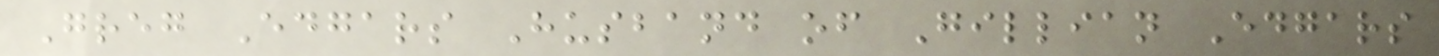Greg Edgars Husband of Gillian Edgars
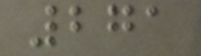271
